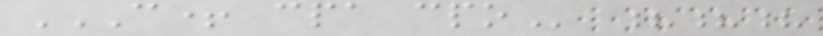C+ CPA CPO ???
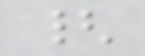{
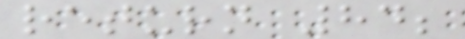return 84;
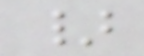}
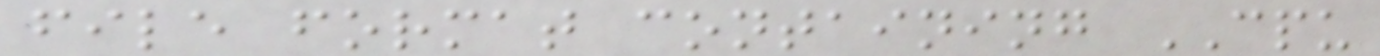file format containing CPU
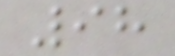98
